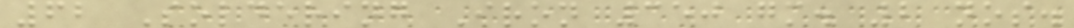62 Soldering Iron 350 gm. 2 nos.
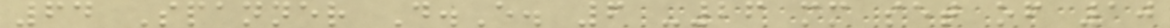64 Spanner D.E. 6 -26 mm set of 10
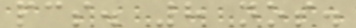pcs. 8 nos.
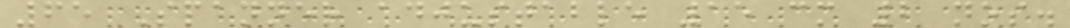65 Spanner adjustable 15 cm 2 nos.
